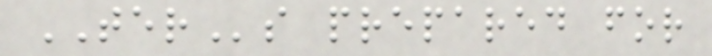TERs prepared for
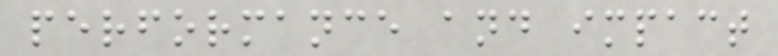performance and impact
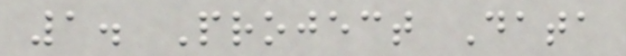1. Project Data
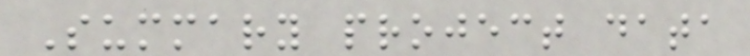Summary project data
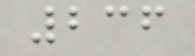236
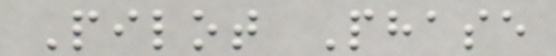Pilot Phase
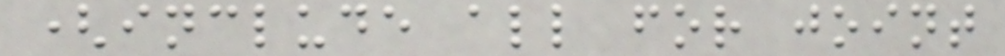(include all for joint
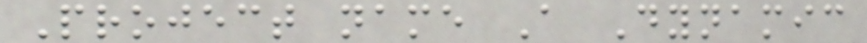Project name A Dynamic
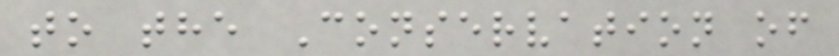to the Conservation of
